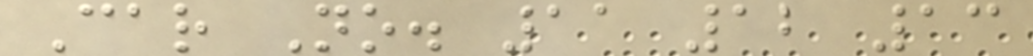Car No. 11 12 13
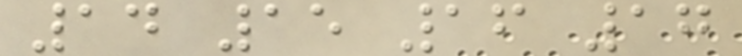14 15 16 17
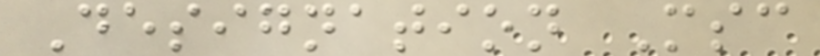Designation Msc
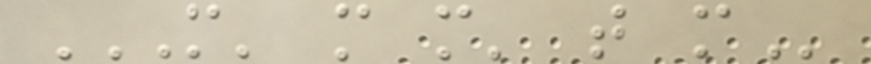M' M M' T M
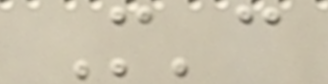M'c
